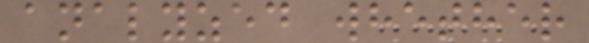analyzed whether
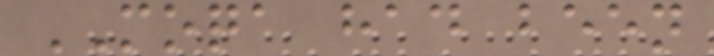MOQA had been
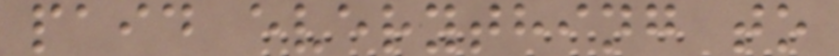paid everything to
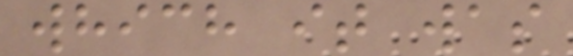which it was
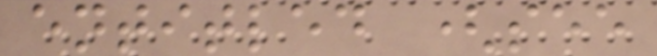entitled (see
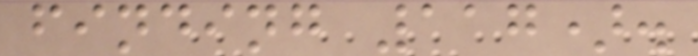finding 117).
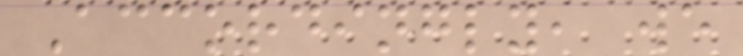Accordingly, we
